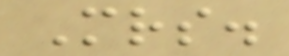Mrs.
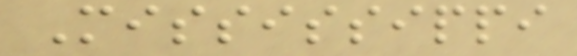Mississippi
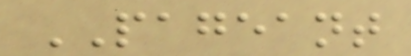PAGEANT
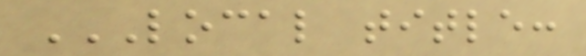LOCAL TITLE:
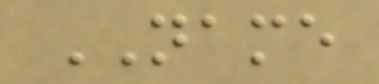NAME
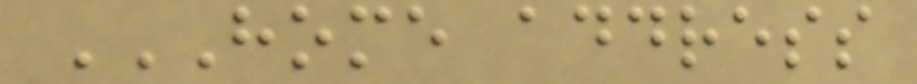HOME ADDRESS
